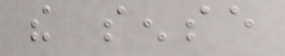the sense
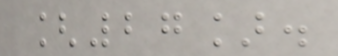[27].
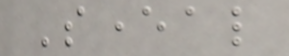Several
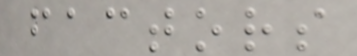factors
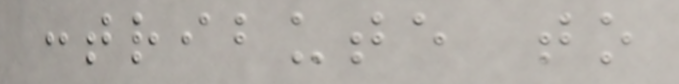contribute to
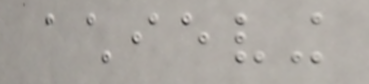achieving
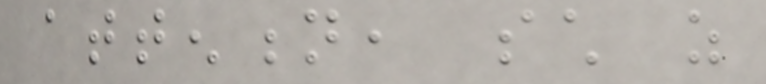attention, such as
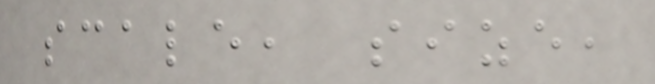scale, size,
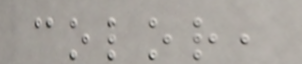color,
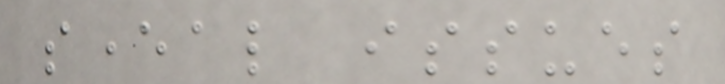several issues
